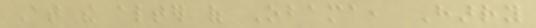At the alter of Obama, Harry
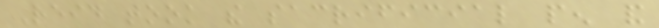Reid took the sacrificial pen and
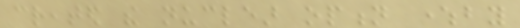created the nuclear option whereby
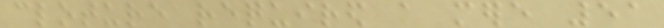cloture required a mere 51
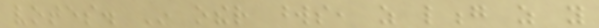votes. In other words, as long as you
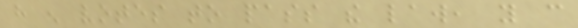have enough votes to pass the law, you can
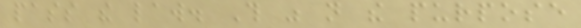pass the law. This was not the purpose
